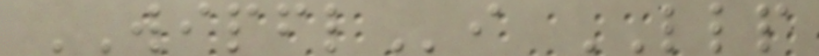WIPFLi LLP
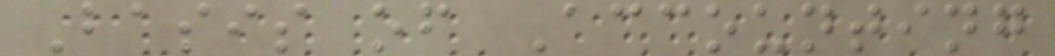Basis of Accounting
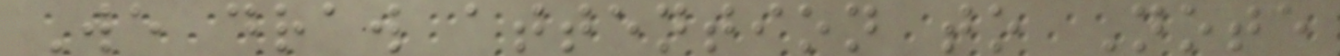We draw attention to Note
